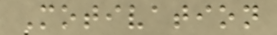Motivation
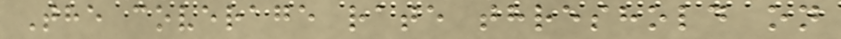The coverage rate threshold on
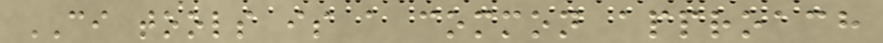CI tools is a common approach
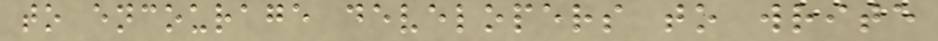to encourage developers to write
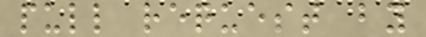pull request by
